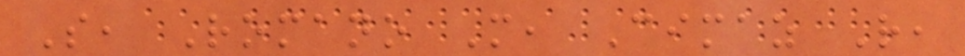S, Romano M, Cimaz R,
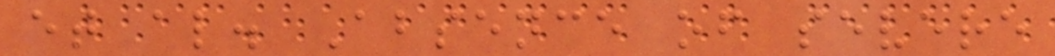et al. Absence of severe
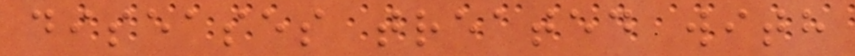diseases treated with
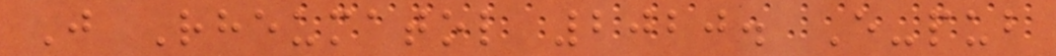J Rheumatol 2020. E-pub
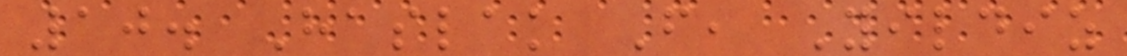10. Haslak F, Yildiz
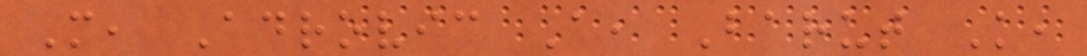M, Adrovic A, Barut K,
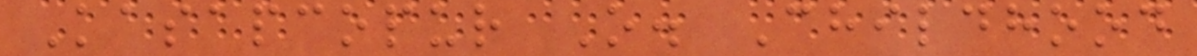Kasapcopur O. Childhood
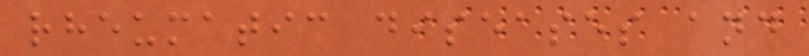rheumatic diseases and
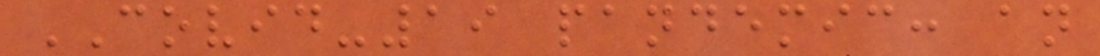COVID-19 pandemic: an
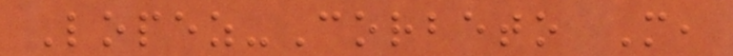Lopez-Corbeto M,
